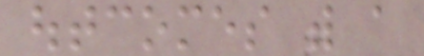outcomes with a
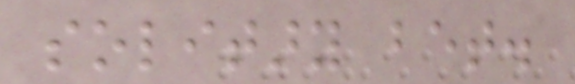solitary bet.
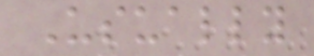Usually
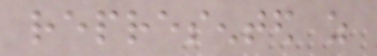represented as
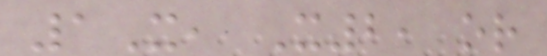1X, X2, or
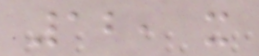12, it
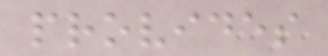provides
